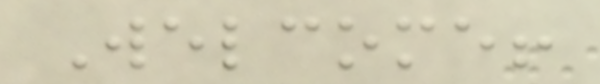Welcome!
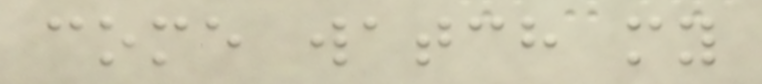come watch my
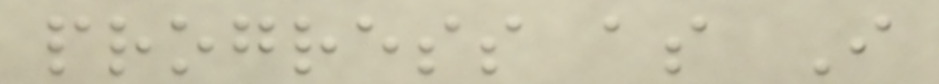progress as I
